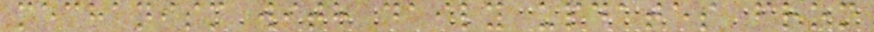mechanism with daily updates from
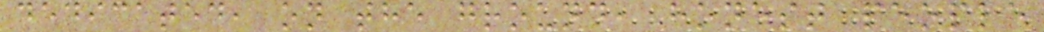dedicated, on the ground, honest people
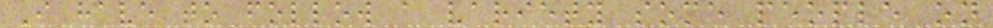I have to follow a variety some people on
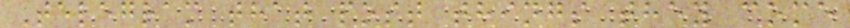Telegram that post things they come
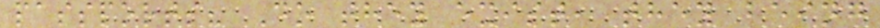passports? Do they exist, they being
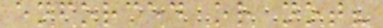enforced or not?
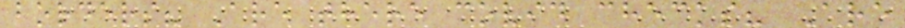borders? Are there covid checks? Are
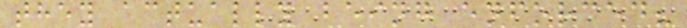they actually being enforced?
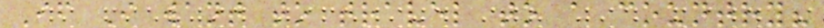If I want to travel to a country?
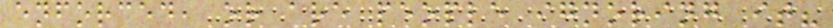enforced, or are people ignoring it?
